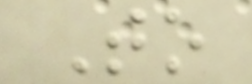To
